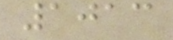1013
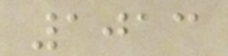1013
